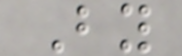By
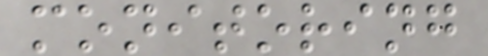monitoring
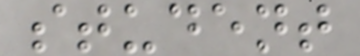student
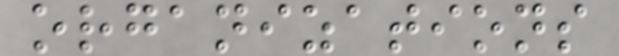organizations
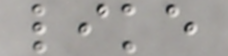like
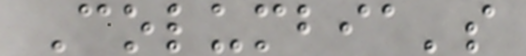Columbia's
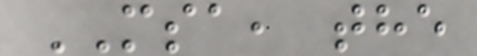MSA, the
